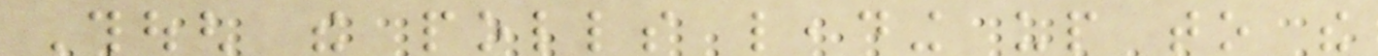Though the polls leading up to the
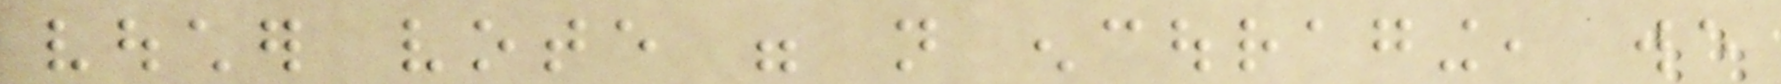voucher vote were not encouraging, we
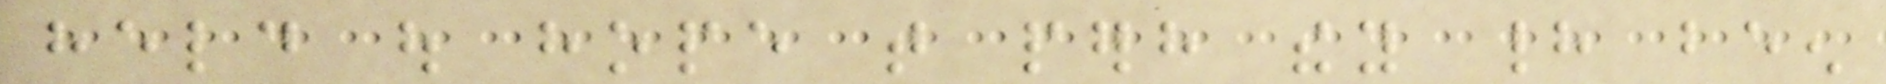held out hope that perhaps they had been
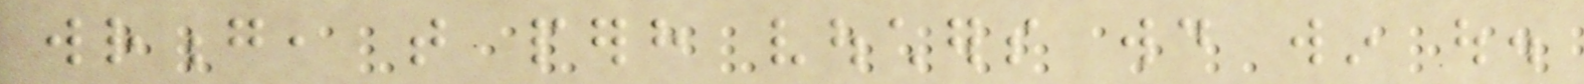wrong, that perhaps vouchers would win out.
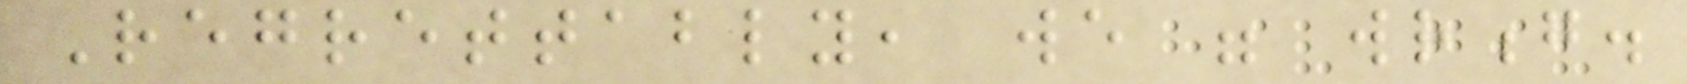Regrettably, we were wrong.
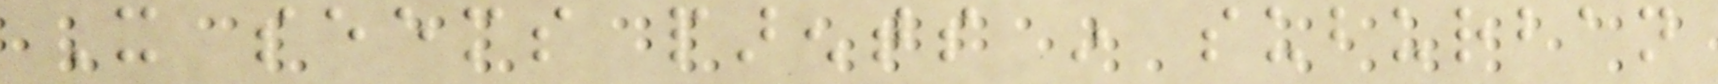It seems parents in suburban
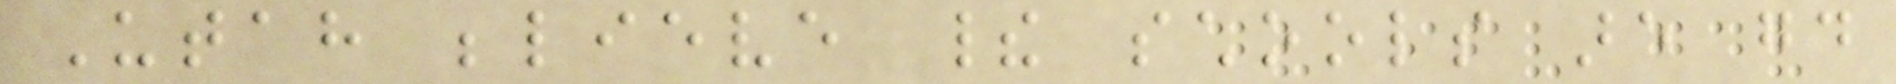Utah believe their schools are good
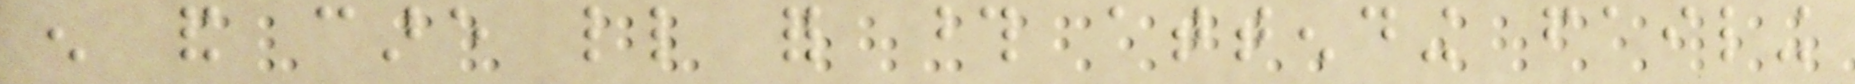enough and care little for those attending failing
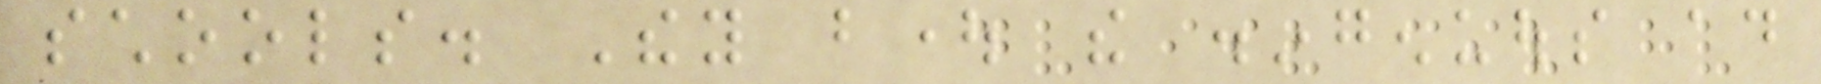schools. They bought the disingenuous ad
